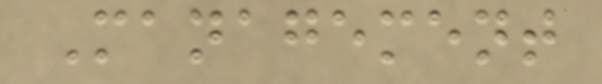Management
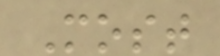Most
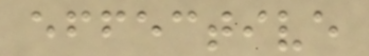effective
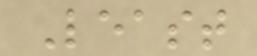Least
